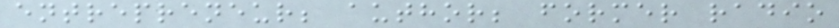entrepreneur; author; former radio
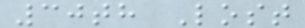30th Lost
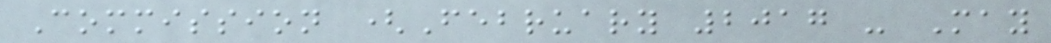Commission (February 2017 - May
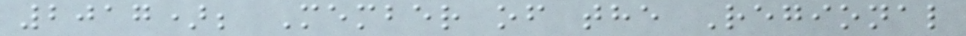2017); Member of the Regional
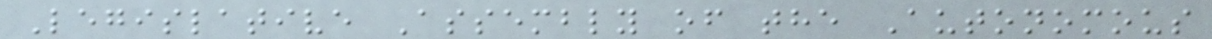Legislative Assembly of the Autonomous
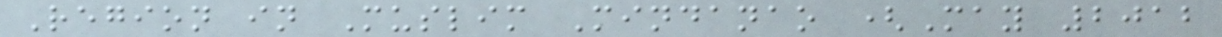Region in Muslim Mindanao (May 2012
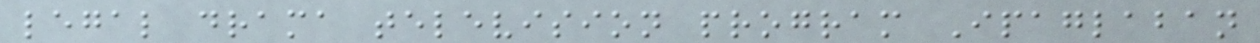legal drama television program Ipaglaban
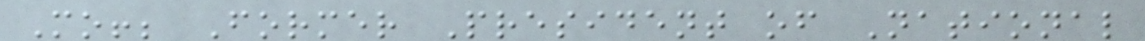Mo!; Former President of National
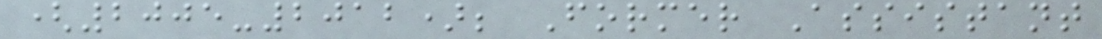(2005-2012); Former Assistant
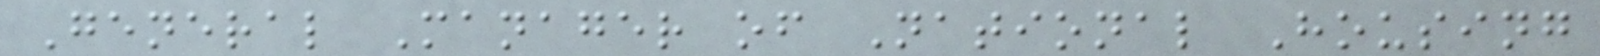General Manager of National Housing
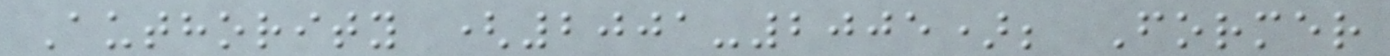Authority (2001-2005); Former
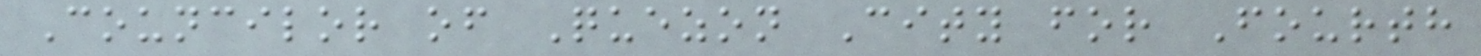Councilor of Quezon City for Fourth
